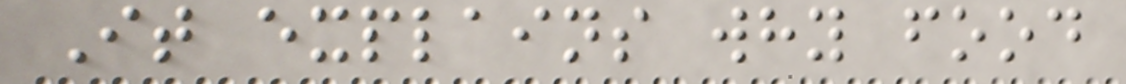It explains why food
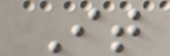It
